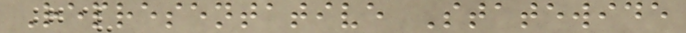Representative Statewide
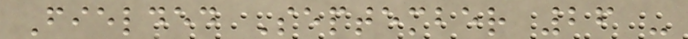Fielded September 26 -
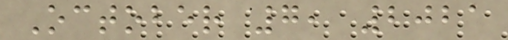October 7, 2021
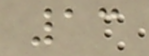13
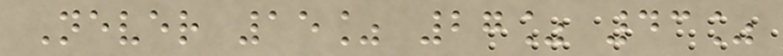Never 15% 27% 43%
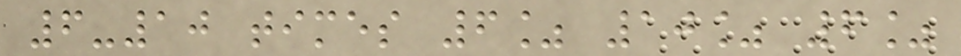6-10 times 6% 10% 6%
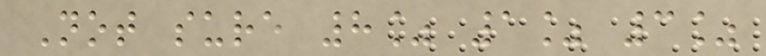Not sure 8% 1% 3%
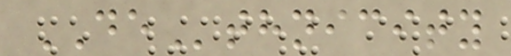DEthnicity
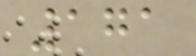171
